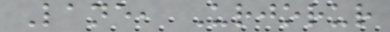Lane, Urjorur
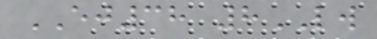EJ38 8LW
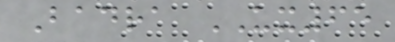Badra UX65
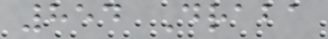854 Draba
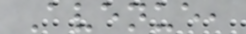Avenue,
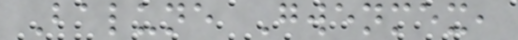Balune Gwenmex,
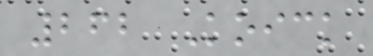262 Koick
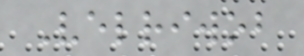Velriwob
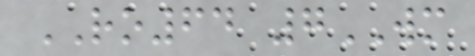RO64 7WM
